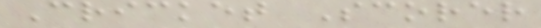Cricket Scorer
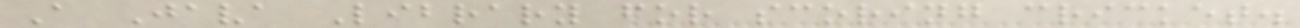A Java Library for scoring cricket.
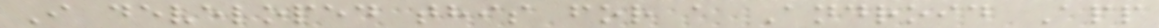I developed this for a Android App
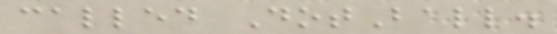called DotBall.
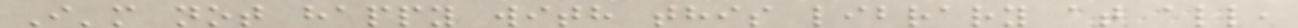I'm not happy with this library at all,
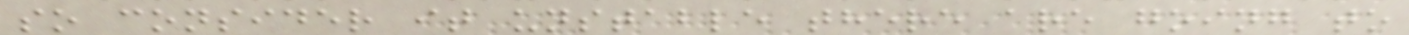so consider it unstable there are going to
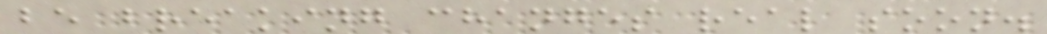be breaking changes real soon.
